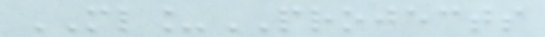ML_PROJECTS
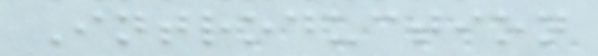Introduction
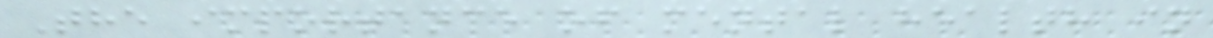The importance of mental health in
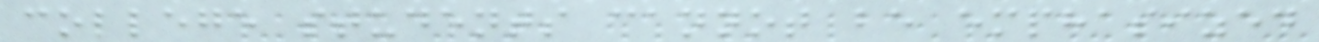college students cannot be emphasized
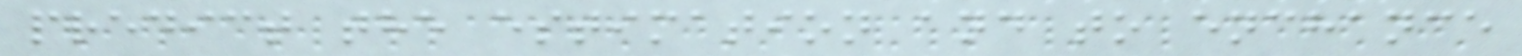predict the estimation and to enchance
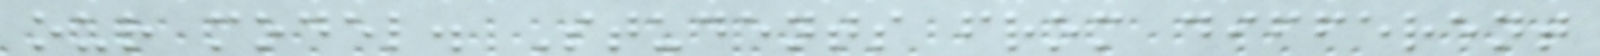our model. Students from different
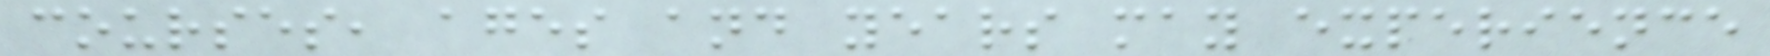courses, ages and years may experience
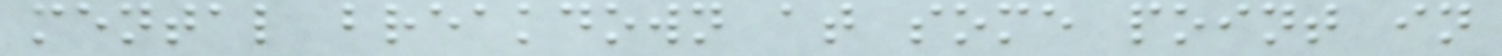mental breakdown at some point in
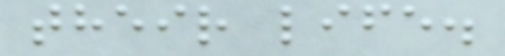their life.
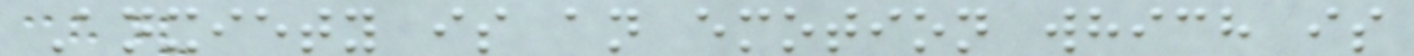Anxiety is an emotion which is
